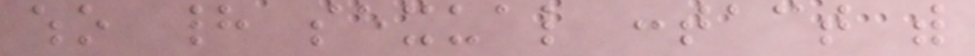who had sexual contact with
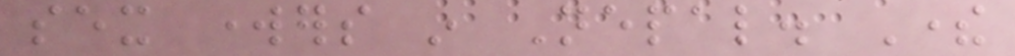sex workers in Nepal. There
